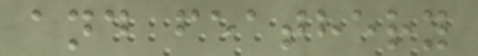and feathery
